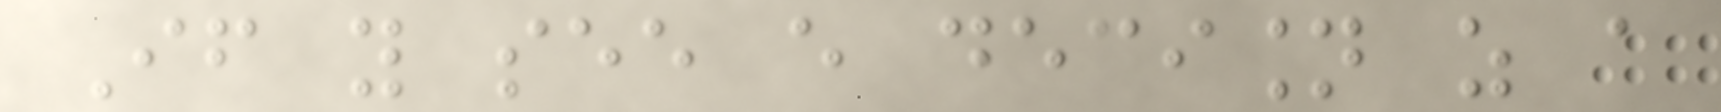If you see every decision as a
